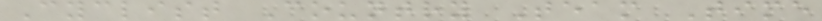Cyclist Country Team Time
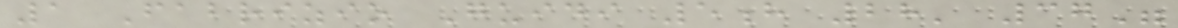1 Fabrizio Guidi 5h 28' 37"
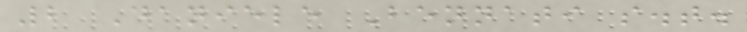2 Daniele Bennati s.t.
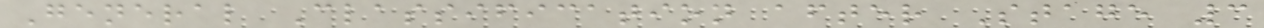General Classification after Stage 3
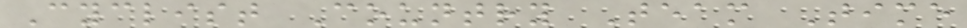Cyclist Country Team Time
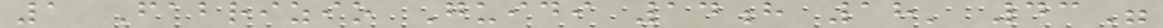1 Fabrizio Guidi 14h 18' 43"
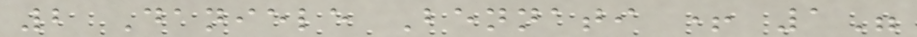2 Daniele Bennati + 1"
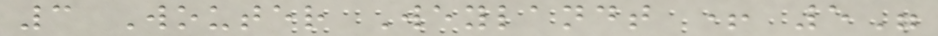3 Wouter Weylandt + 5"
